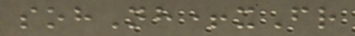sohNh+xFr
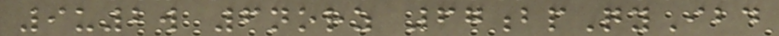9u2w 6norz 67bpQyIbd
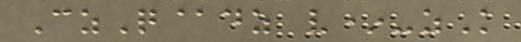CzQ@dz v*-zK
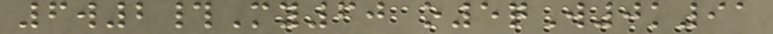6w2#My60 o5qW0k91
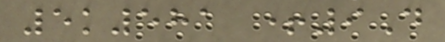5k581 +9D
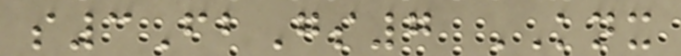s3FbGs7 KNX
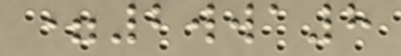=2wwa8
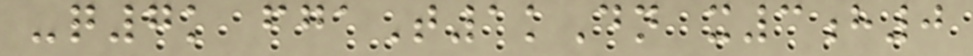-q7k fgaT1kDn x3h0
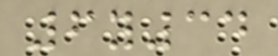6y34
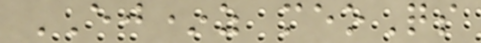EJ*z meoQs
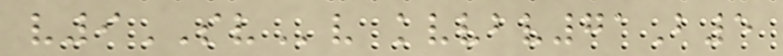v9SVv kvvbv71B5
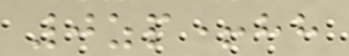0zp+hh
